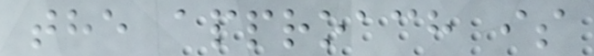the approach is
